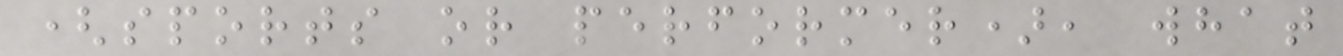(sports or performer), what
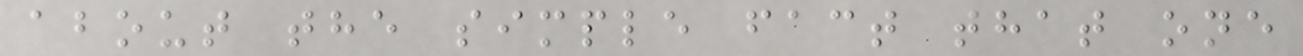about the simple fact that one
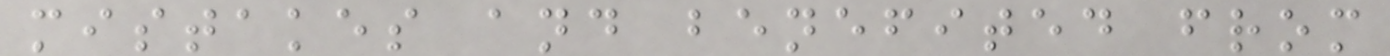mistakes and benefited from
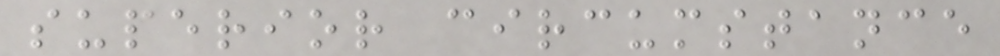superior circumstance
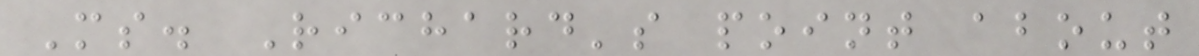Ms. Richard's point about
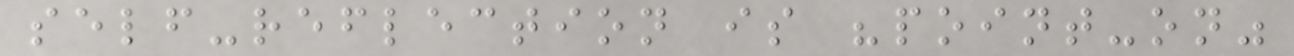self-reflection is "point-on"
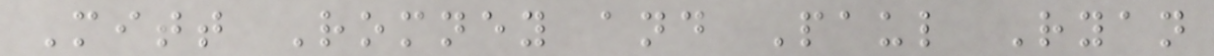Mitt Romney and Paul Ryan
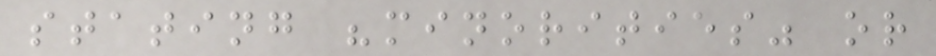stating "minorities" or
